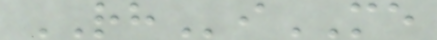RHiME
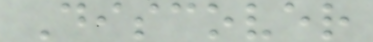Discover
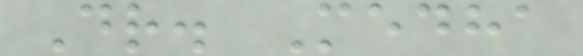Dr. Medha
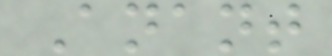Anant
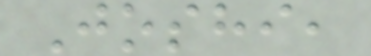Joshi,
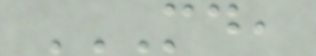MD,
